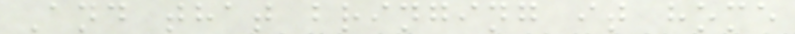And that bringing it home
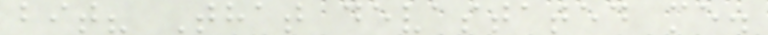bit? That devastated me.
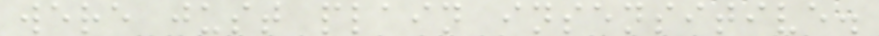were just plain insensitive.
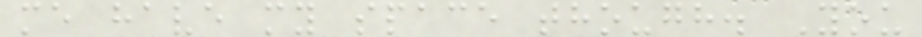me have my space though. You
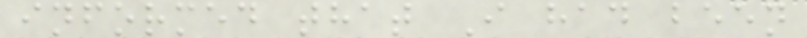informed that I had been
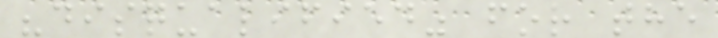"disqualified" for the
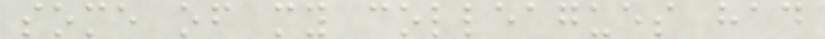some of my colleagues had
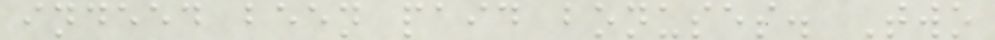indeed been paid bonuses. Two
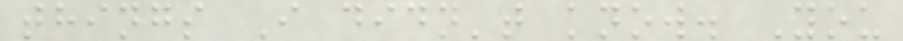things I didn't know. You
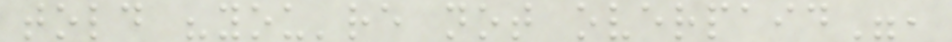told "you're not overpaid",
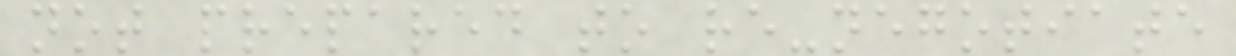not prepared to re-negotiate
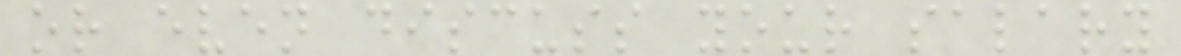or even discuss your salary
